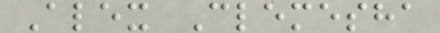Alex Clemesha
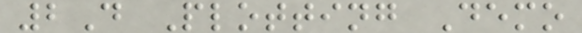2D Plotting Demo
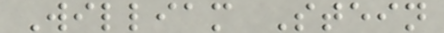William Stein
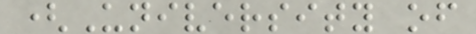(University of
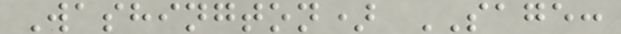Washington) SAGE:
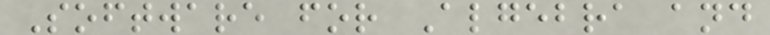Software for Algebra and
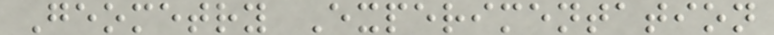Geometry Experimentation
